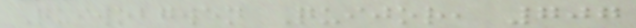Quiwobgwen Quijor, 707
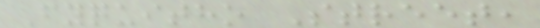Fyquitho Street,
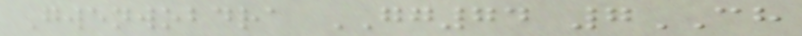Gwenwobdra GG74 7CH
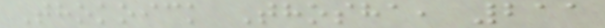Thokoick Thosha, 211
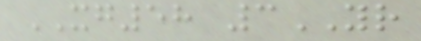XG58 3YR
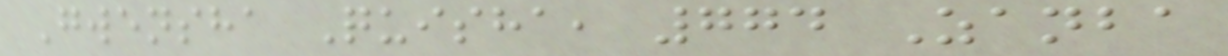Gwensha Quisha, 774 Zanba
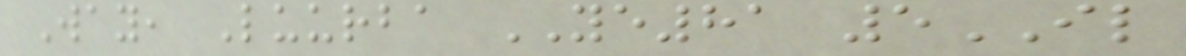Way, Luurba YE81 5IL
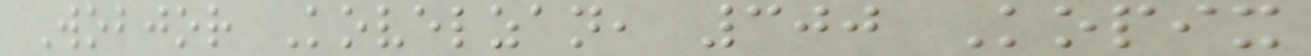Wobjor Kovelzan, 300 Kopix
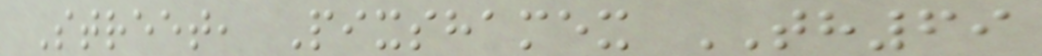Street, Pixshamex TH69
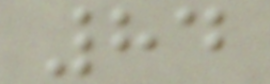84
